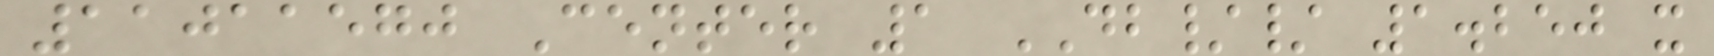11011570 Center 1 DB// 1.250 x
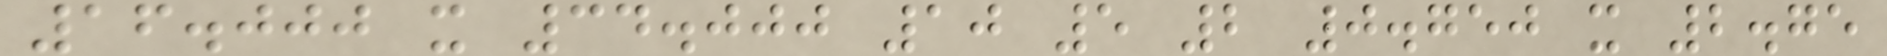16.000 x 34.000 10 5 2 0.750 x 2.75
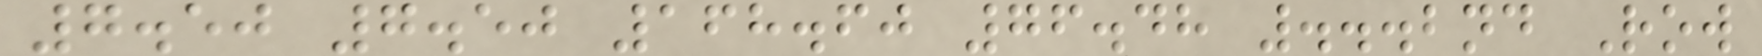7.50 7.50 168.60 76.48 ...2nd Row
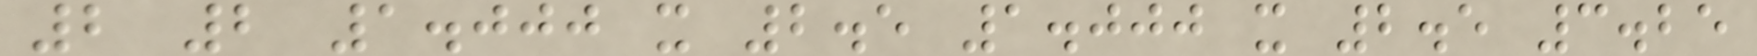2 2 1.000 x 2.5 1.000 x 2.5 3.25
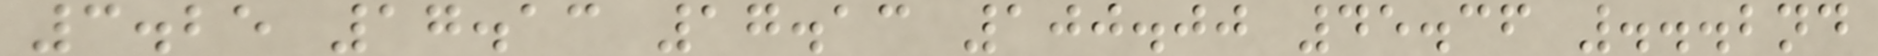3.25 17.13 17.13 100.00 45.36 ...2nd
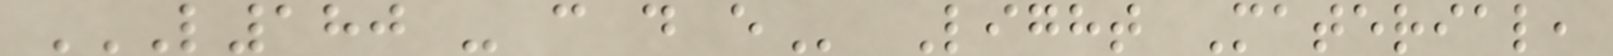L180 - C D E Light Material,
